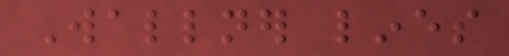Wallner lines
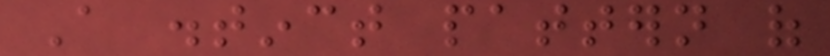A distinct pattern of
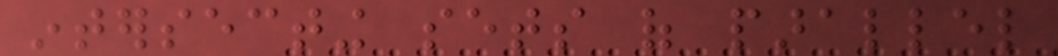intersecting sets of parallel
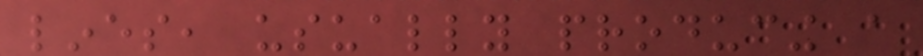lines, usually producing a
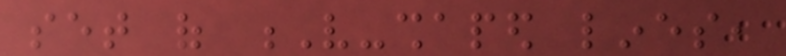set of V-shaped lines,
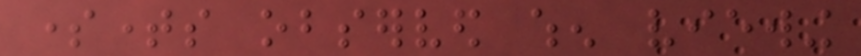sometimes observed when viewing
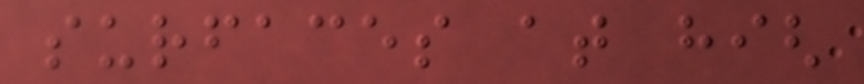surfaces at high
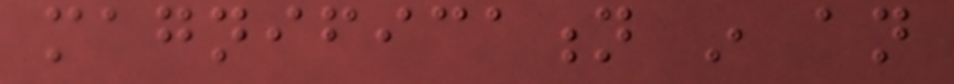magnification in an
